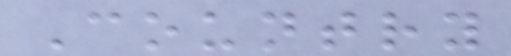Country
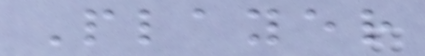Player
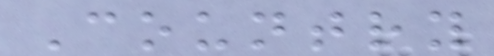Country
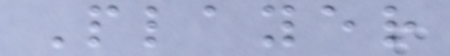Player
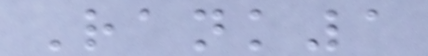Rank1
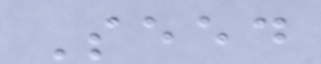Seed
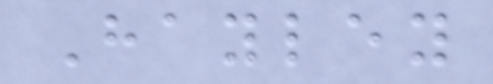Hayley
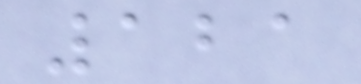121
